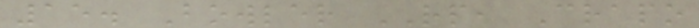15. Bowler RP, Crapo
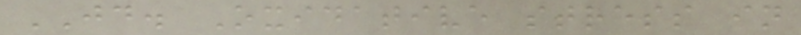JD. Oxidative stress in
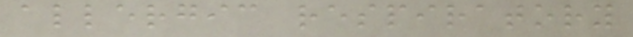allergic respiratory
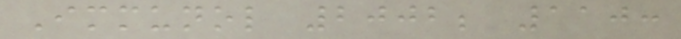Immunol 2002; 110:
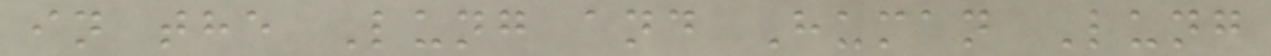in the Lung and Human Lung
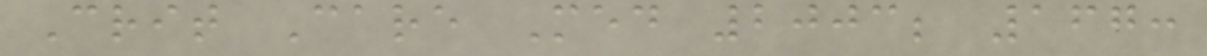Crit Care Med 2003; 167:
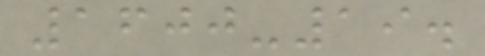1600-19.
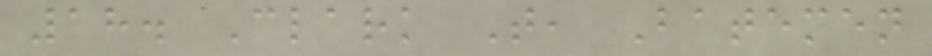18. Clark T, Batemen
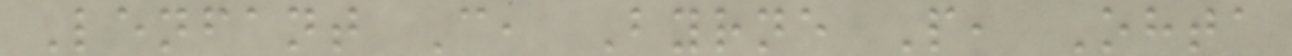Lenfant C, Byrne P, Ohta
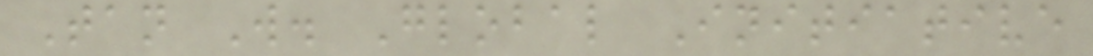Tan W. Global Initiative
